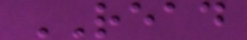READ
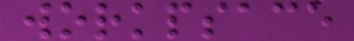workpsace
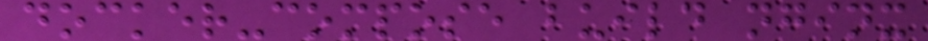docker-compose build nginx
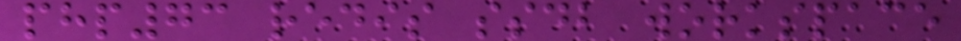php73 redis ssdb workspace
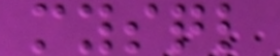mysql
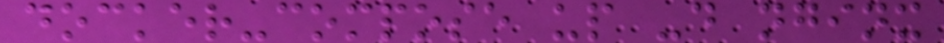docker-compose up -d nginx
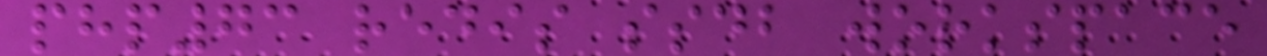php73 redis ssdb workspace
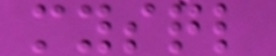mysql
